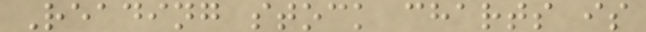Reading stock charts is
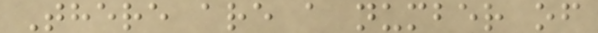There are a number of
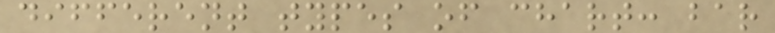different types of chart: bar
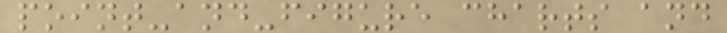point-and-figure charts and
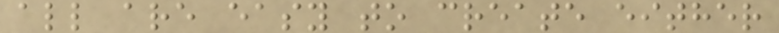all are easy to create either
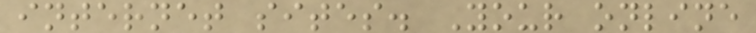internet sites. Your online
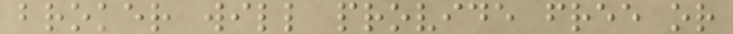broker will provide free or
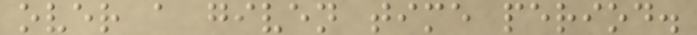over a given time period.
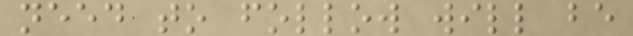need to follow will be
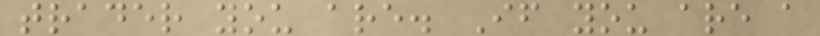trader you are. If you are a
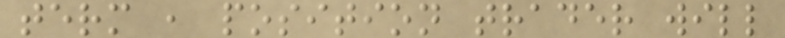term , position trader will
